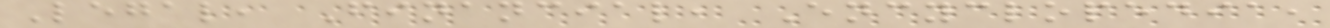Legal, Financial, Encyclopedia,
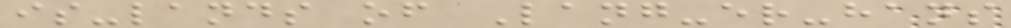is-lands of Lang-er-hans
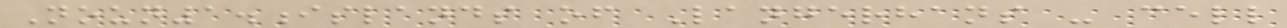Noun1.islands of Langerhans - cell
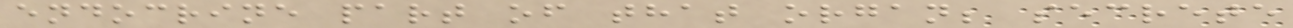endocrine part of that organ; secrete
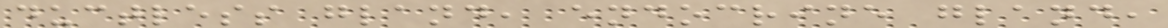ductless gland, endocrine gland,
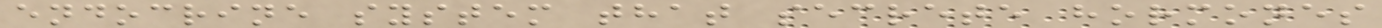endocrine system that secrete hormones
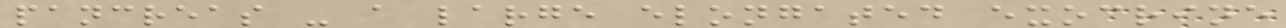pancreas - a large elongated exocrine
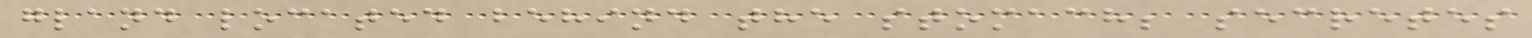gland located behind the stomach; secretes
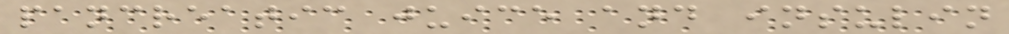pancreatic juice and insulin
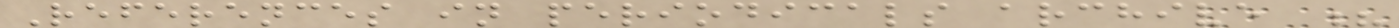References in periodicals archive ?
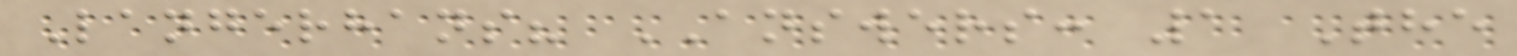Langerhans? ANSWERS: 1 The
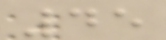45
